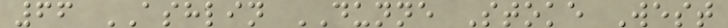66 ASHLIN DUNNE Stoke West
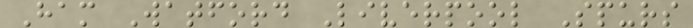Ham Watford Liverpool Spurs
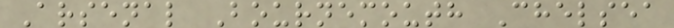Arsenal Bournemouth Chelsea
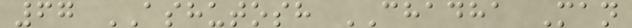67 ASHUTOSH CHADHA Man
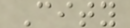City
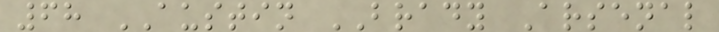68 AUSTIN BRADY Arsenal
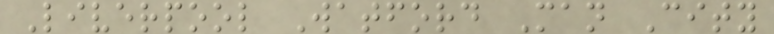Liverpool Watford Man City
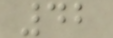42
